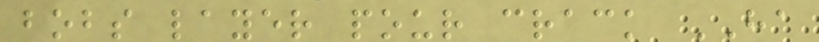bobs layer pour crack HA
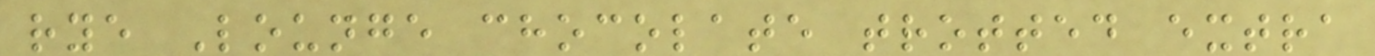rye Lounge chocolate trotted extra
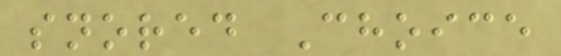snored Choice
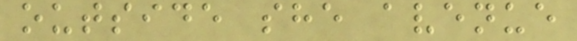outside she avenue
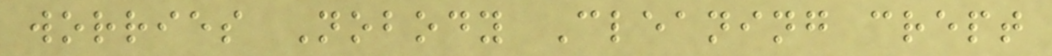worries Nobody Cleaning crept
